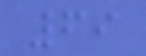69
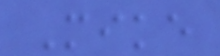Mike
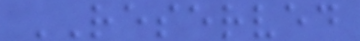RESERVED
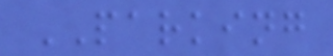PARKING
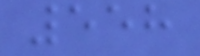558
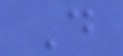D
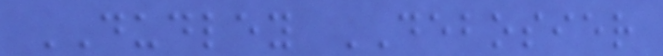DUDLEY DEBOSIER
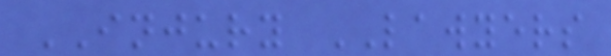INJURY LAWYERS
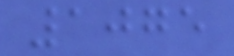1075
